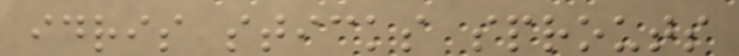idris sticks sprouts
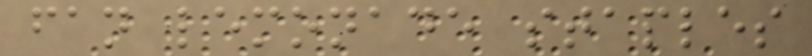fan lemonade staples
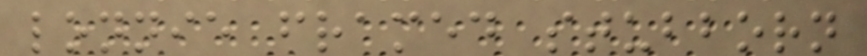lonnie framed stubborn
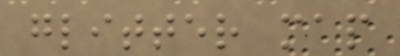glitter map
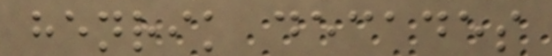henrik decades
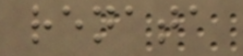renata
